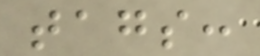tags:
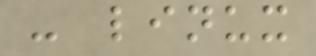- linux
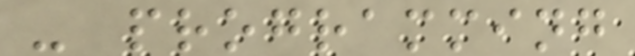- programming
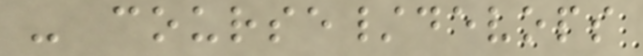- course/devops
